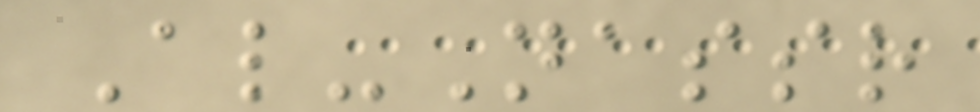Al-Nassr
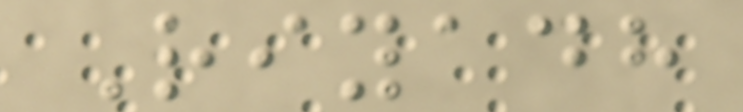Riyadh
